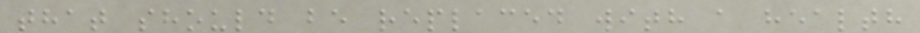that should be replaced with a health
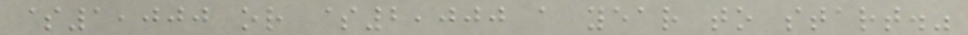$1,000 or $2,000 a year to start."
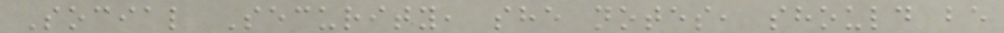Social Security, she notes, should be
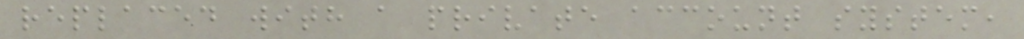replaced with a private account system,
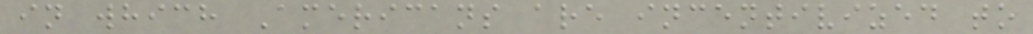in which Americans are incentivized to
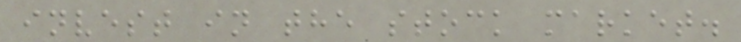invest in the stock market.
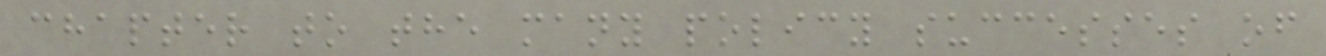chapter to the many policy successes of
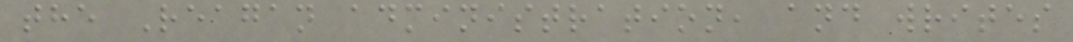the Reagan administration, and writes
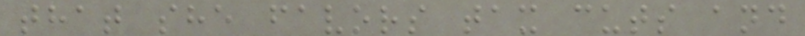that she favors tax cuts and
